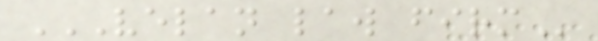VELAN LAW FIRM
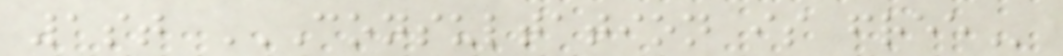1st CONSULTATION IS FREE
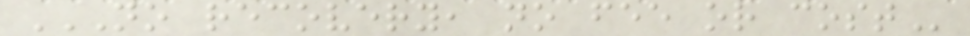NO RECOVERY, NO FEE OR COST
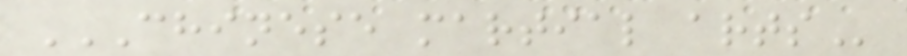CHINESE MARTIAL ARTS
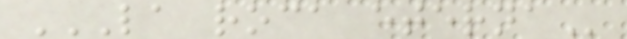LA ROCA ETERNA
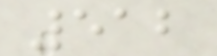512
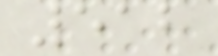512
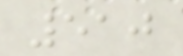510
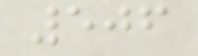506
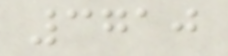3710
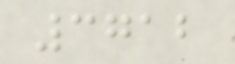3712
